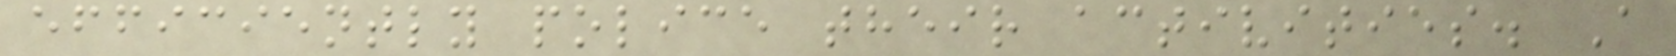efficiently police their activities. A
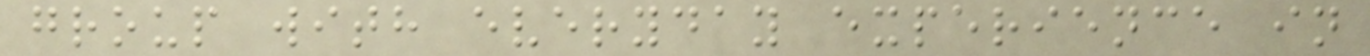group with everyday experience in
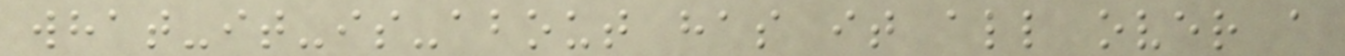what-it-is-about has it all over a
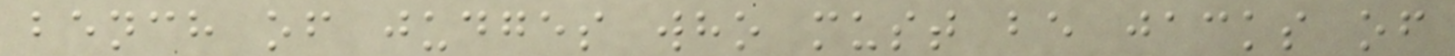bench of judges who must be jacks of
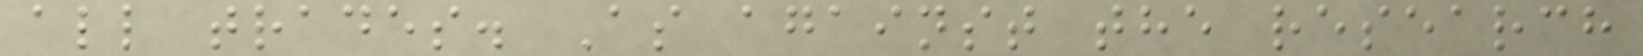all trades. As against the research
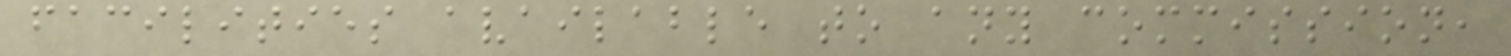facilities available to any commission,
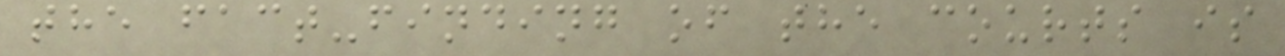the fact-finding of the courts is
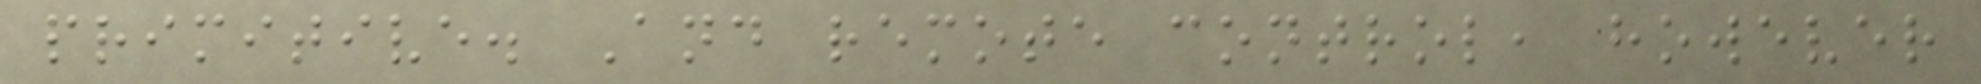primitive. And remote control, however
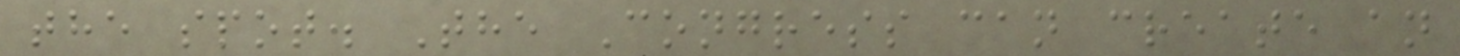the spot. The Congress can create an
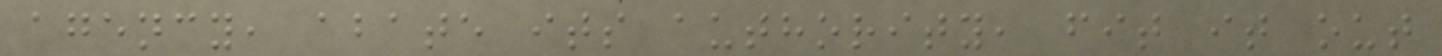agency, abate its authority, fit it out
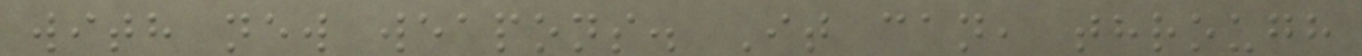with new weapons. It can, through
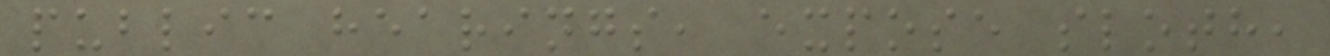public hearings, expose sloth,
